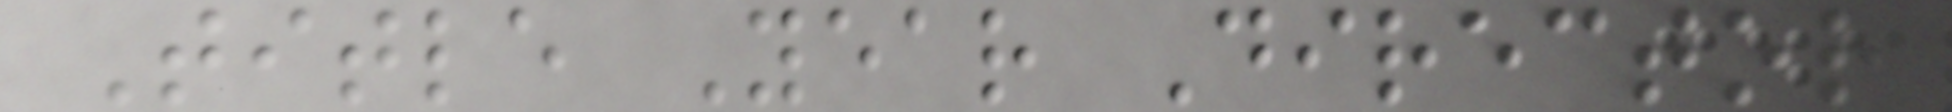Title Year Director
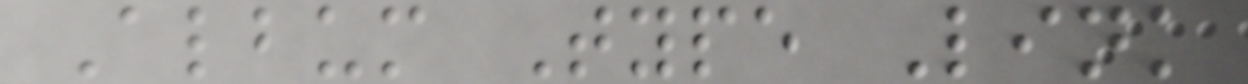Album Type Link
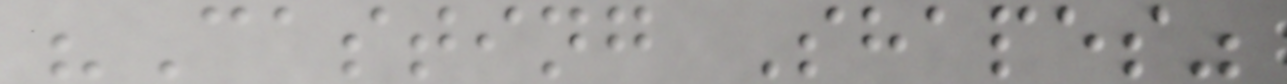"Casting Shapes"
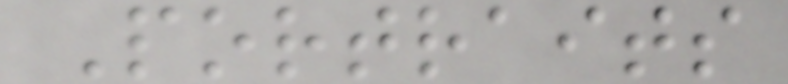Portraits
